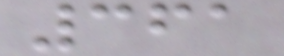361
